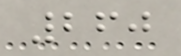260
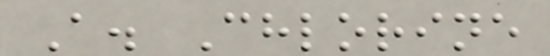A. Chlorine
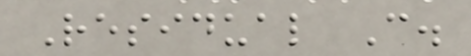Residual C.
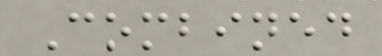Combined
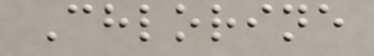Chlorine
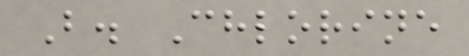B. Chlorine
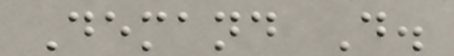Demand D.
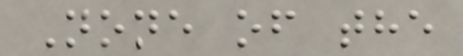None of the
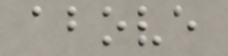above
